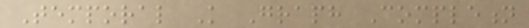Temporal Knowledge Graph Completion
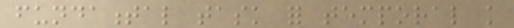fundamental task for temporal knowledge
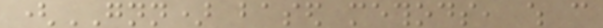(GNN) based methods, which can
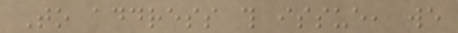To address this issue, we
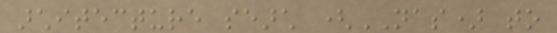architecture search (NAS) to
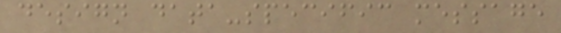design data-specific message
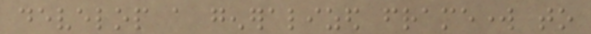develop a generalized framework to
